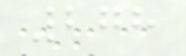278
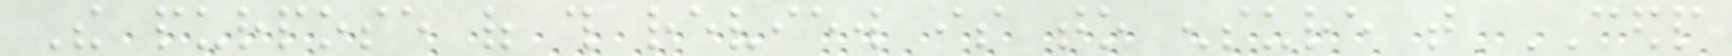The purpose of this review is to ensure that CEDP
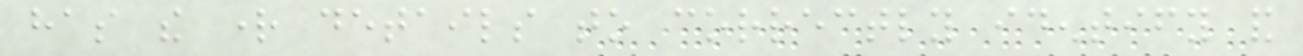has the right details to correctly identify and
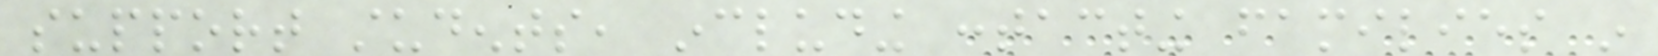support students, including contacting families in
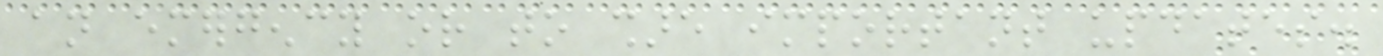an emergency or to share important updates.
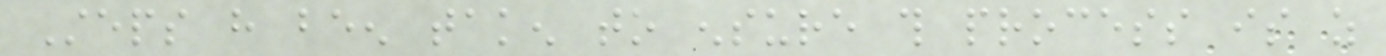Steps have been taken to ensure this process is as
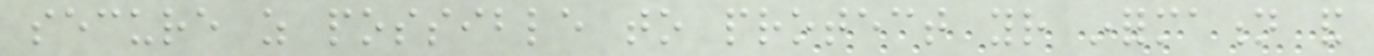secure as possible to protect your information and
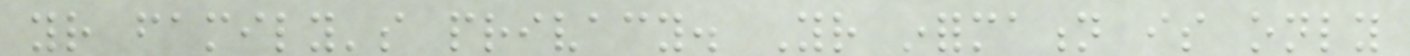your family's privacy. Your information is only
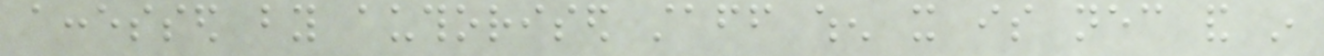accessed by authorised staff when it is necessary and in
